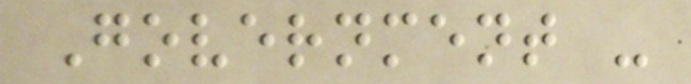Government -
